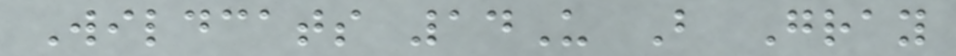Wildcats 14U B Gray
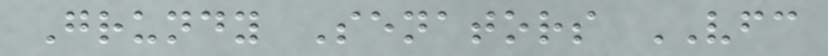Grundy Senators VFC
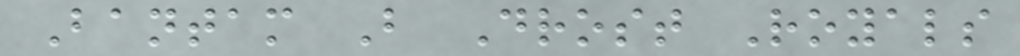Bantam B Drost Royals
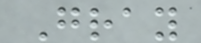Gray
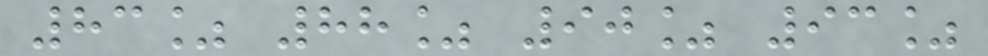83% 88% 90% 93%
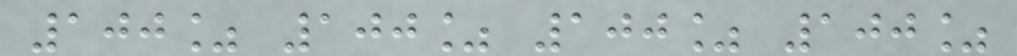100% 100% 100% 100%
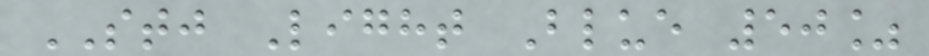STJ Light Blue 50%
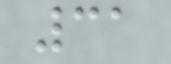31
